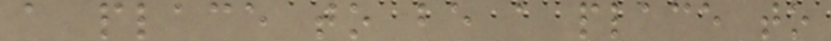a place to be a place to
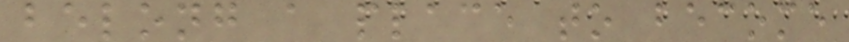belong a place to become
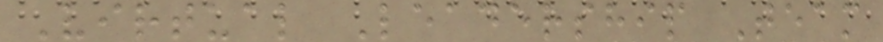Virtual Leadership Team
